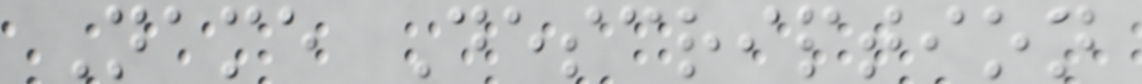Name Description
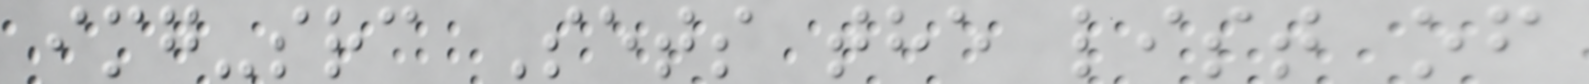img-src Sets the list of
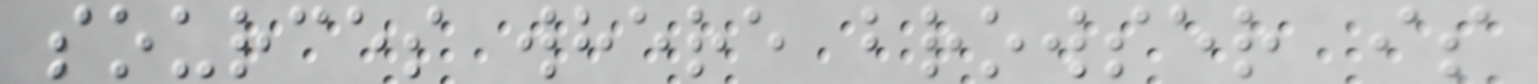sources where browser is
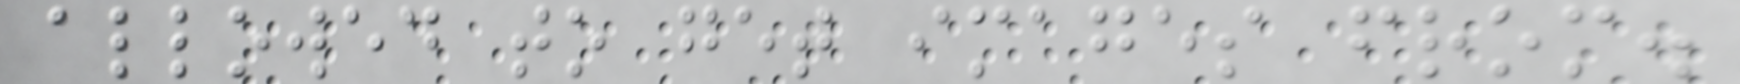allowed to get images from.
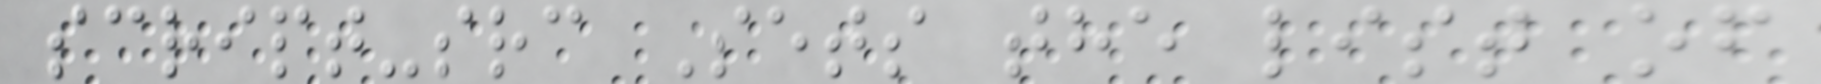script-src Sets the list of
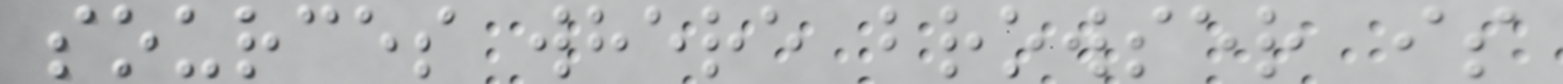sources where browser is
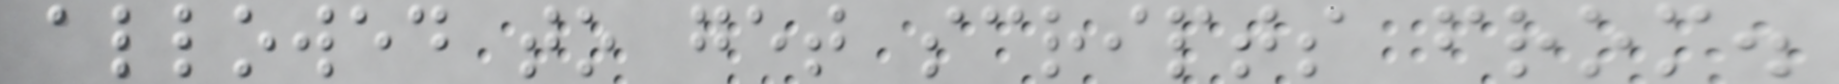allowed to get scripts from.
